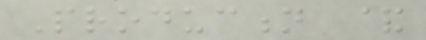Production &
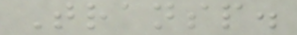Transp.
